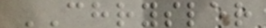CHRYSLER
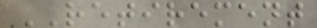RETIREMENT
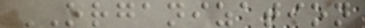ORGANIZATION
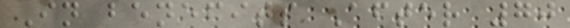In benefits After 70
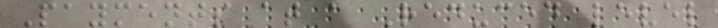Payments at a Reduced level
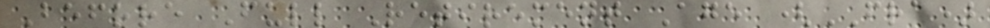Before Full Retirement Age (FRA)
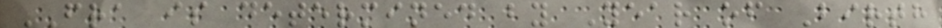FRA is determined by Year of Birth
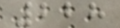228
